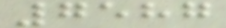7587
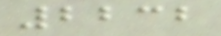2232
